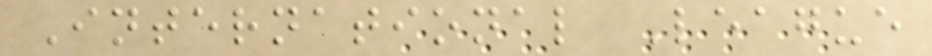International League
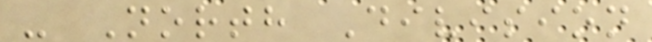- North Division
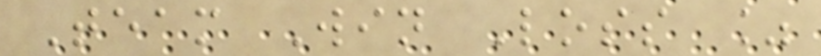Team Win Loss %
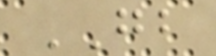GB
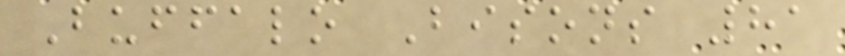Buffalo Bisons 81
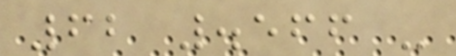62 .566 -
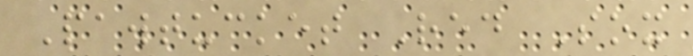Pawtucket Red Sox
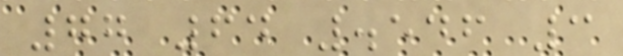77 64 .546 3
